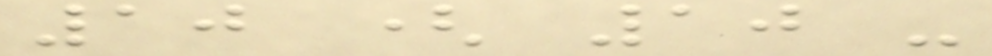10 ( 10 -
